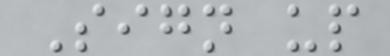Sign up
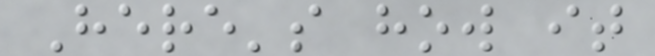Here's how it
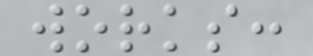works:
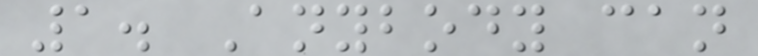1. Anybody can
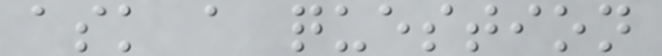ask a question
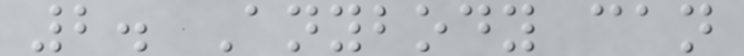2. Anybody can
